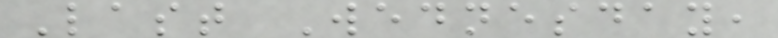Last Wednesday,
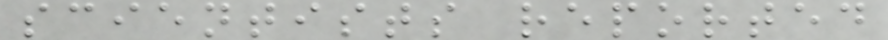scientists reported
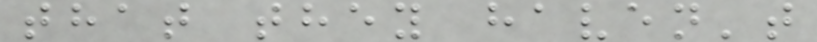that they haven't
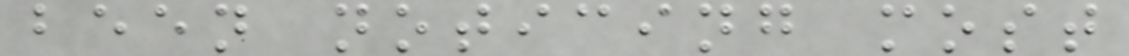been noticing most
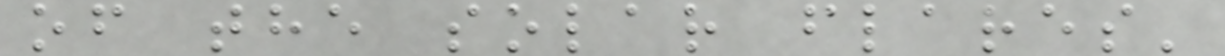of the solar flares'
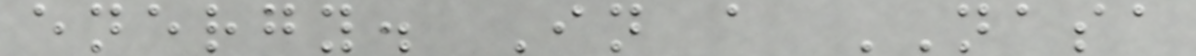energy. In a NASA
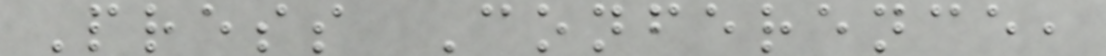Press Conference,
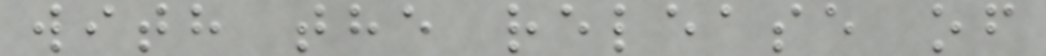with the release of
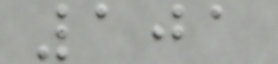101
